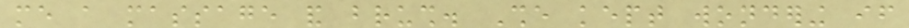me a massage and brush. She kept wondering if
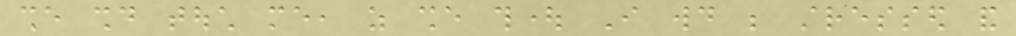she should touch me, as she thought I would be stressed and
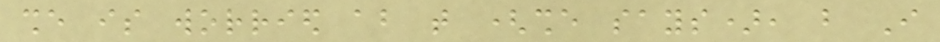she is worried about that (she says), but I
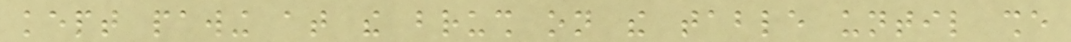kept pawing at the brush on the table until she
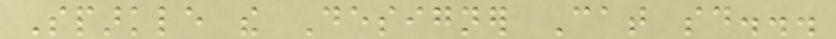Sparkle the Designer Cat said...
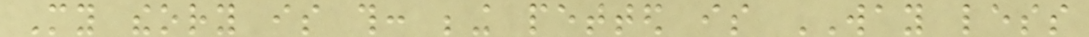My theory is this: being petted is WAY less
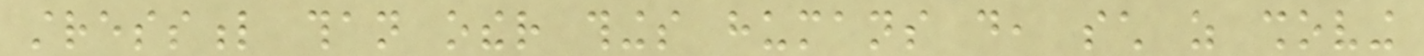stressful than other things humans do, such as shoving
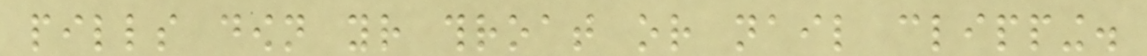pills down your throat or nail clipping.
